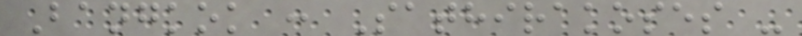Bangkok : Sathirakoses -
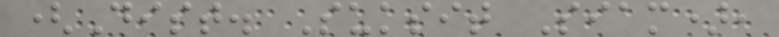(Dist. Suksit Siam),
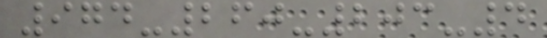974-260-203-4
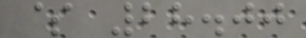$ 28.00
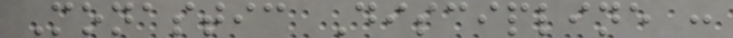Monastic Discipline :
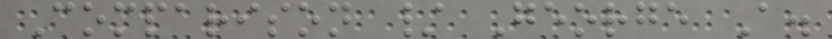Comparison / George A.
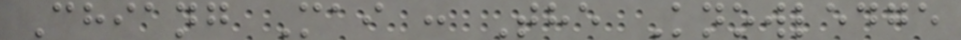Chiang Mai : The Knowledge
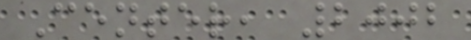Center, 2002
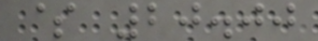$ 20.00
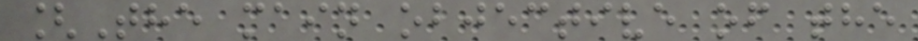[The main objective of the
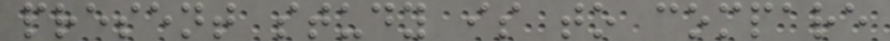present study is to compare
